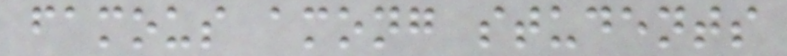famous among students
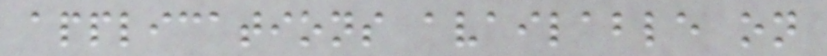applications available on
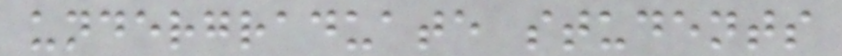undergraduate students
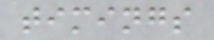timings
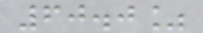60.0%
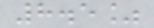8.5%
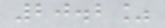20.2%
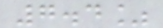7.4%
